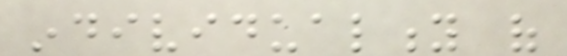individuality of
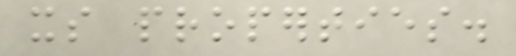its properties.
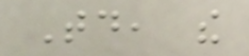Today, the
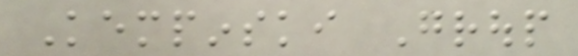Kempinski Group
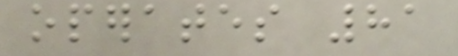operates 81
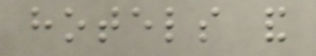hotels and
